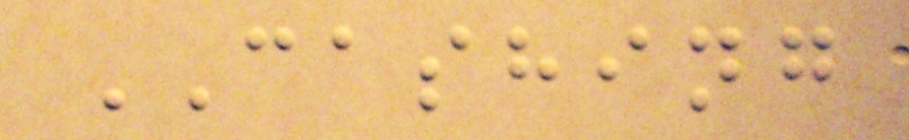CASHING
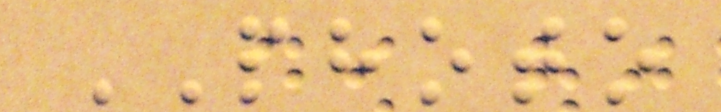PHOTO
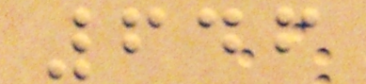646
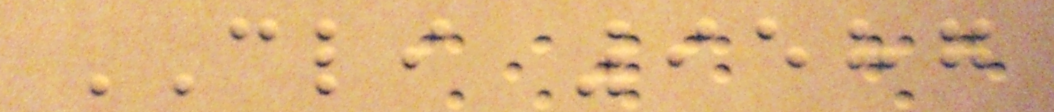CLI 9587
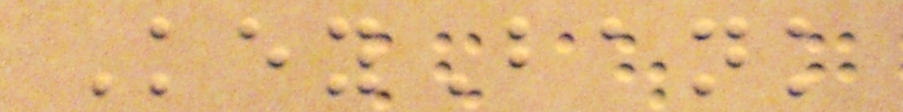KeyBank
